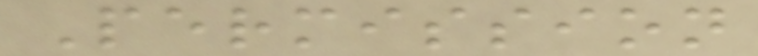Permission
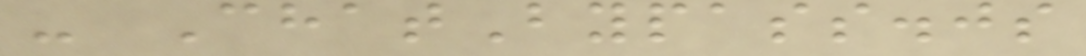- ChatBypass.js
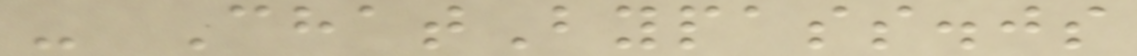- ChatBypass.js
